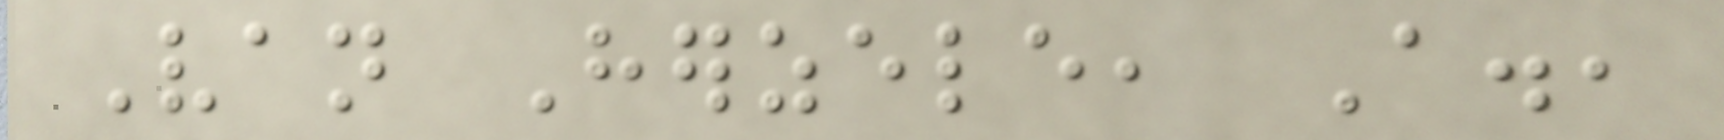Van Herzele, A.,
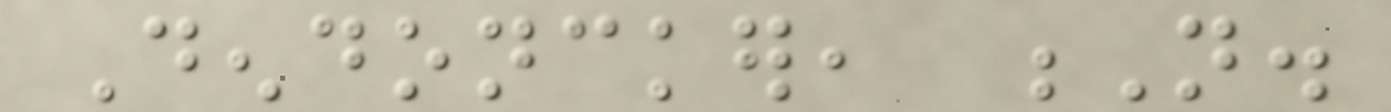Dendoncker, N.
